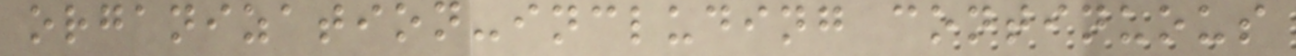organization-including continuous
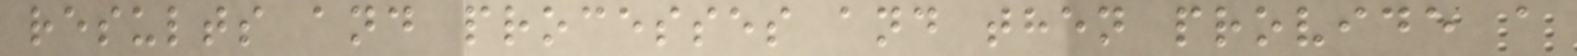results and processes and then provide a
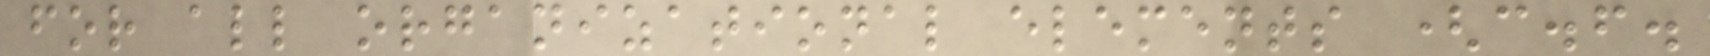for all organizational elements (c.f.
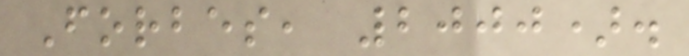Forbes, 2000).
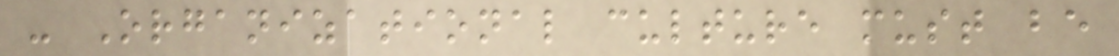- Organizational culture must be
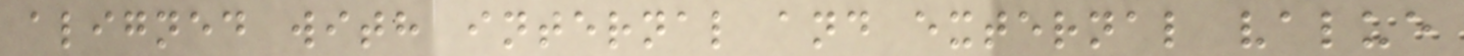aligned with internal and external value
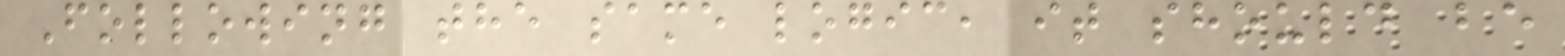Following the same logic, it should be
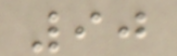90
